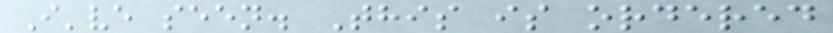I've seen. This is ordered
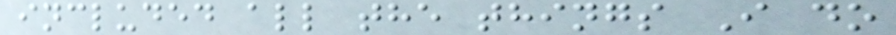included all the things I do
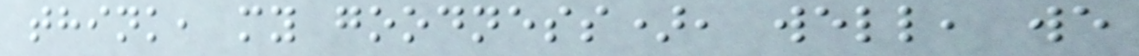think, my goodness), well, we
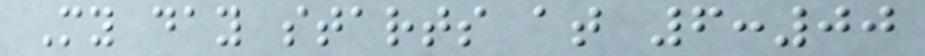My day starts at 6:00
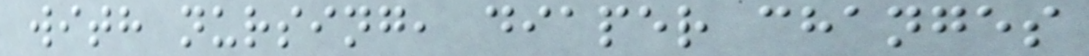with nursing, diaper changes
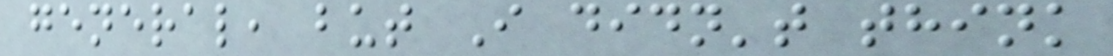general, but I didn't think
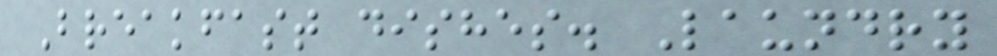Breakfast dishes. Laundry
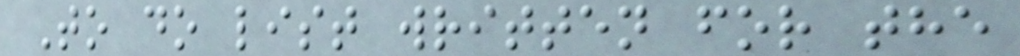To do list written for the
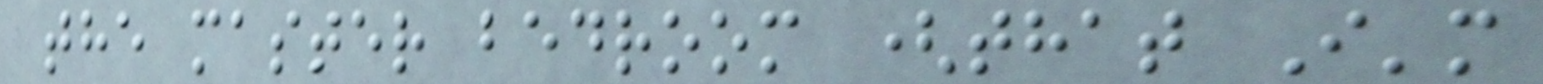the master bedroom (that I'm
